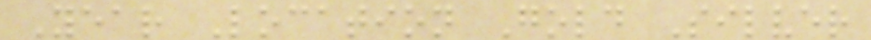Year Location Gold Silver
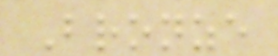Bronze
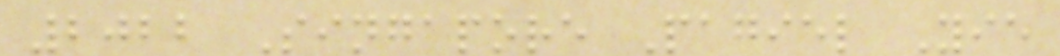2022 Singapore Pagiel Yie
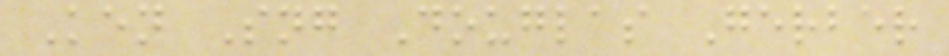Ken Sng Douglas Gerber
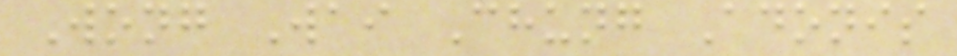Wong Wai Chung Adonis
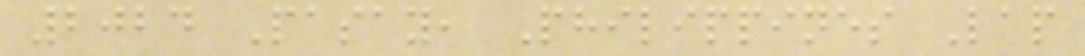2024 Pasay, Philippines Lap
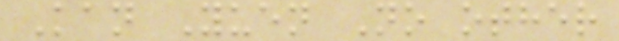Kan Yuen No other
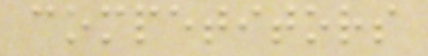competitors
